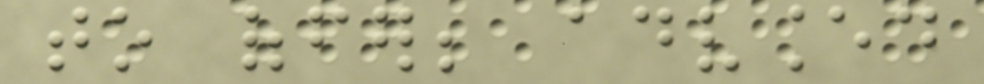to offer; advanced
